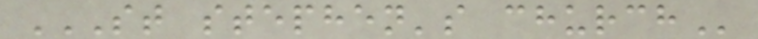ST STEPHEN'S CHURCH
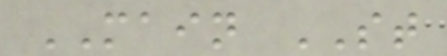MAIN ST
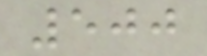500
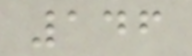146
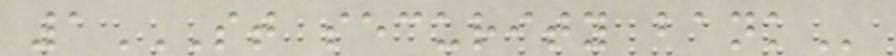1ST SECURITY BANK
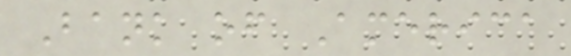Bank of America
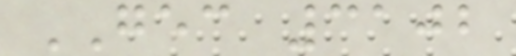GEC 3102
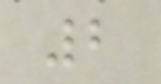2
